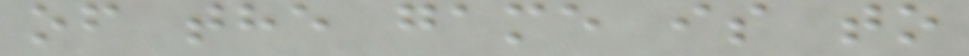of the game is to
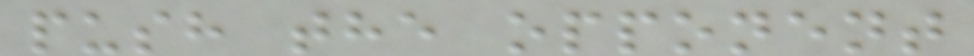push the opponent
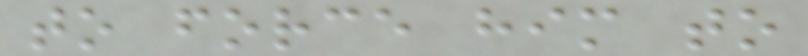to force him to
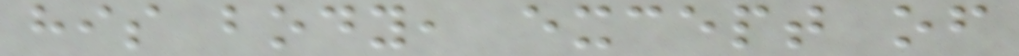his body, except of
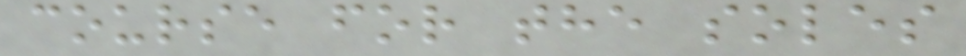course for the soles
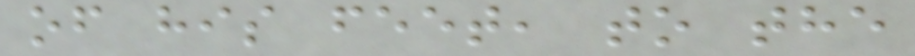of his feet, to the
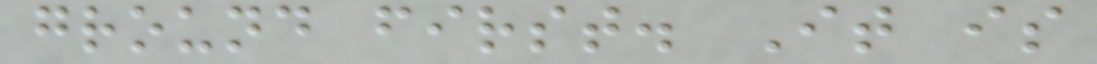ground first. It is
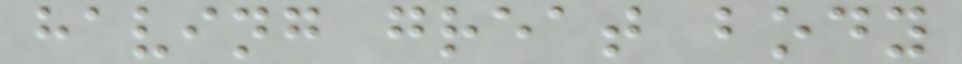having great body
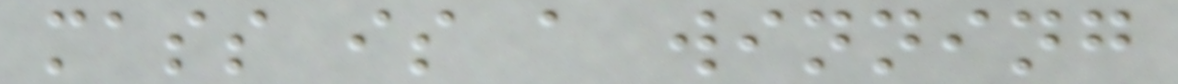mass is a winning
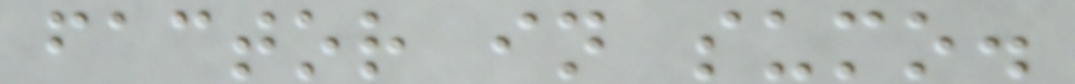factor in sumo.
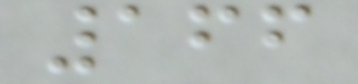166
